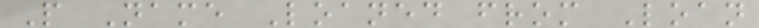P Name Loaned from Loan
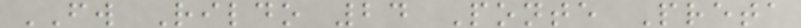FW Rildo 24 Ponte Preta
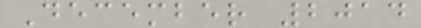December 2014
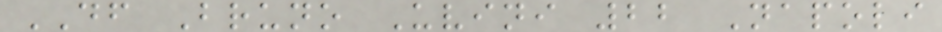DF Bruno Uvini 22 Napoli
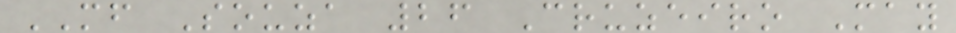MF Souza 26 Cruzeiro May
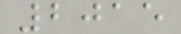2015
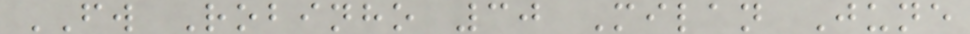FW Robinho 30 Milan June
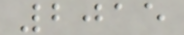2015
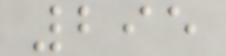295
